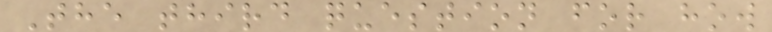The third question for how
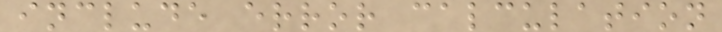include error calculation
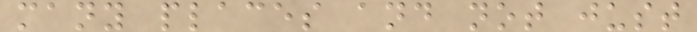many places and not just
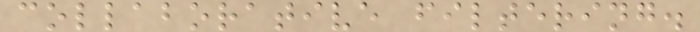collaborative filtering.
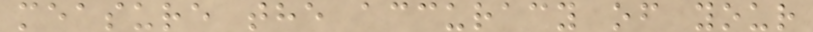measure the accuracy of your
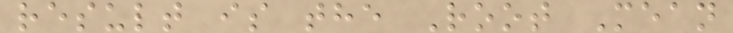result is the Root Mean
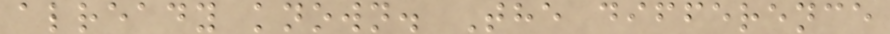already known. The difference
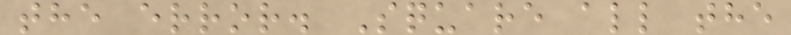the error. Square all the
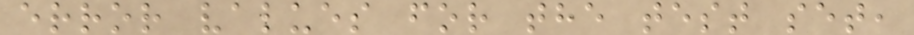error values for the test set,
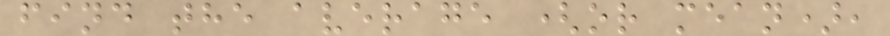find the average (or mean),
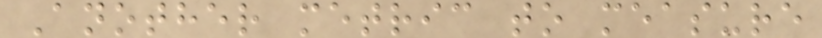Another metric to measure
